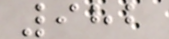982
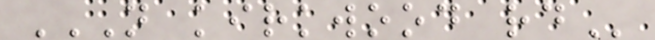N KIRKWOOD RD
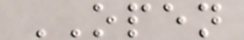OPEN
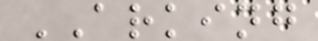ARKING
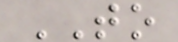TO
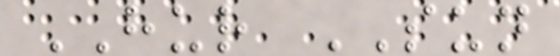HUR SUN
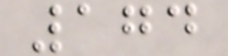174
